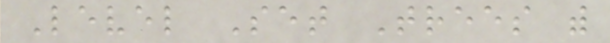Level Set Trees with
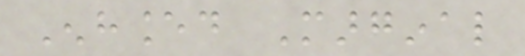Enhanced Marginal
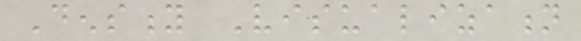Density Visualization
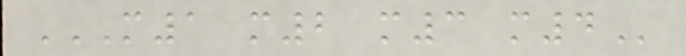M1 M2 M3 M4
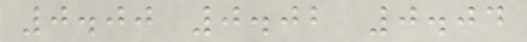0.00 0.02 0.04
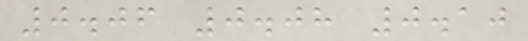0.06 0.08 0.10
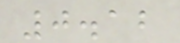0.12
